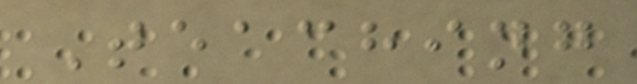Teaching
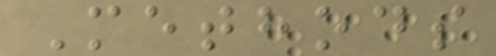Methods
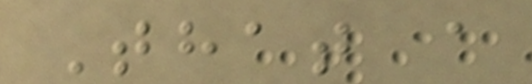That a
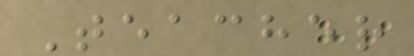Teacher
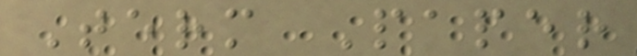Term Paper
